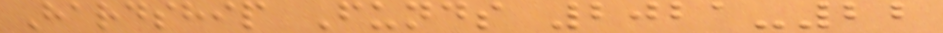Hardship Funds 2021-22
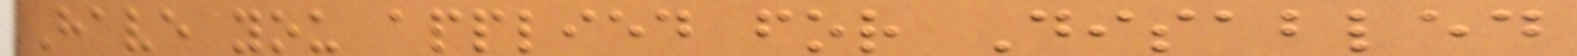Have you applied for Disabled
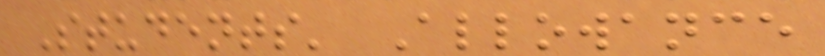Students' Allowance
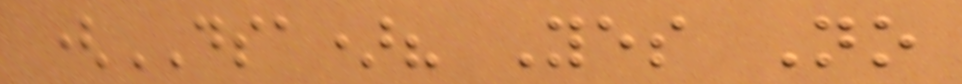(DSA)? Yes No
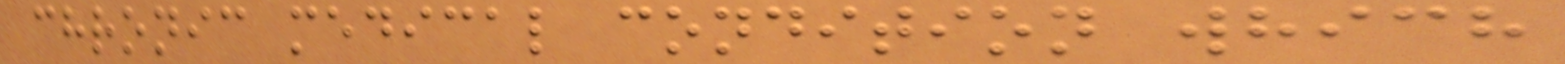chronic medical condition which
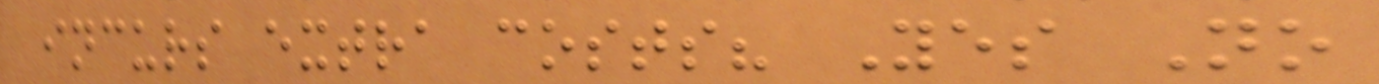incurs extra costs? Yes No
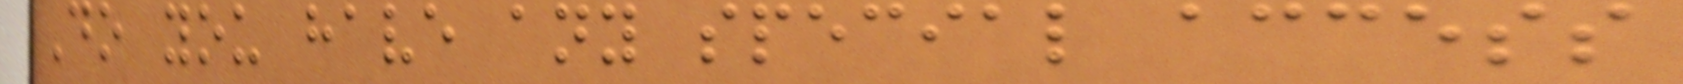Do you have any special access
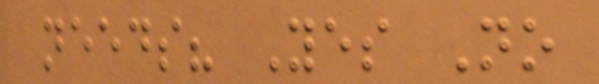needs? Yes No
